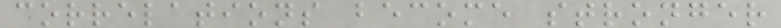correlations become stronger
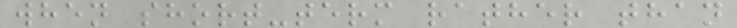when short-term rather than
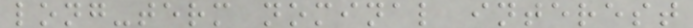long-term nominal interest
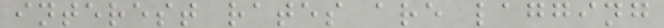interest rates are lagging
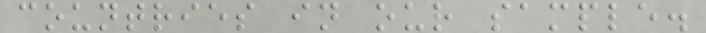countries in our sample.
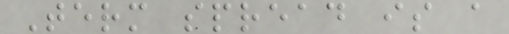Term spread is a
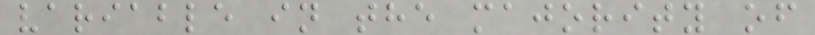variable in the majority of
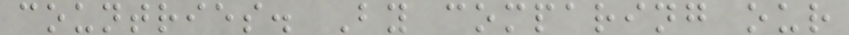countries. By comparing our
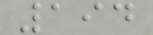194
